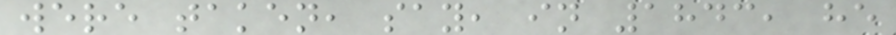were taken, say, in 1843, he
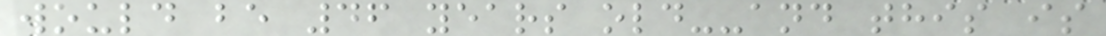would be 46 years old--and this is
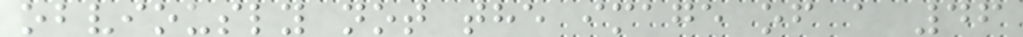obviously not the image of a 46
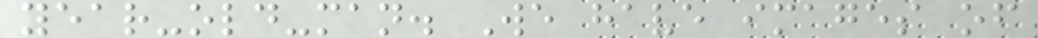year-old-man. We have images of
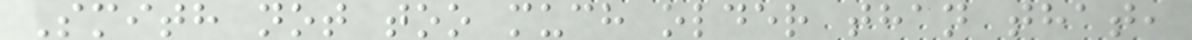Smith not too much older than that,
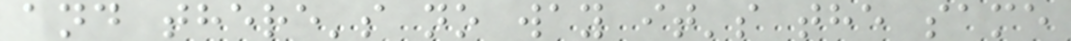and there's no way it's the same
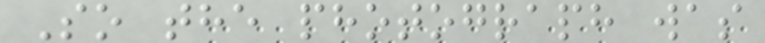So the photograph was
